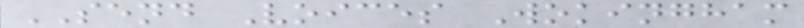SEND Voices Wokingham
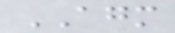AGM
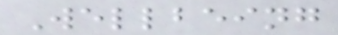Wellbeing
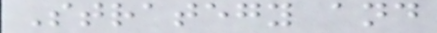Strategy and
